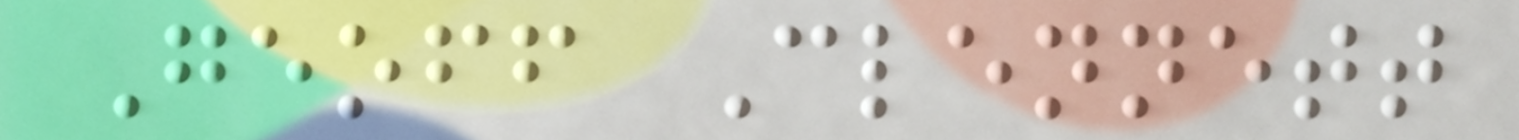Geoff Clennett
